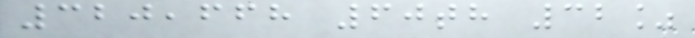320,668 60th 32%
